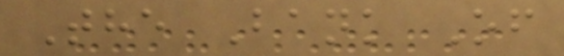The Bank Of
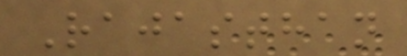Rajasthan
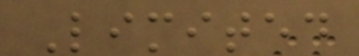Limited
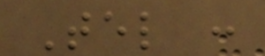Tel :
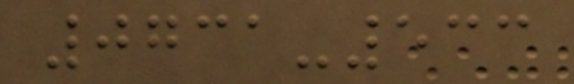0731-533
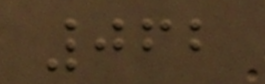062
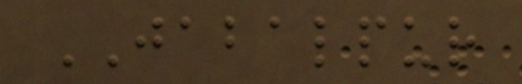JABALPUR
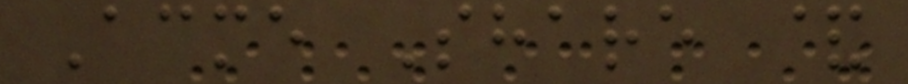Acme Share &
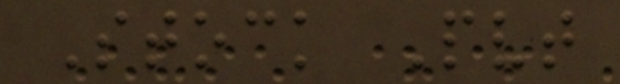Stock Pvt
